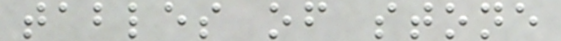tables of stone
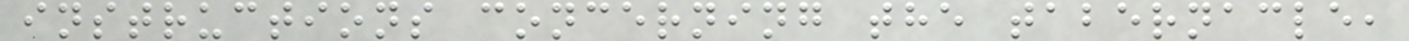instructions concerning the tabernacle,
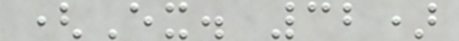(Ex. 32)
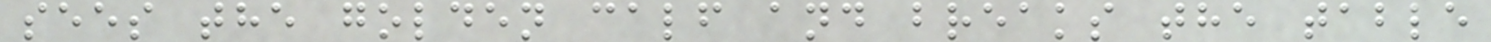sees the golden calf and breaks the table
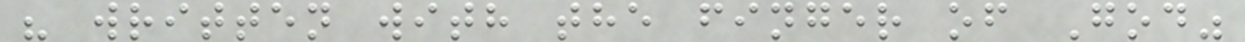" written with the finger of God"
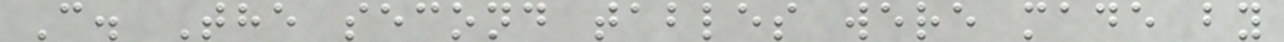C. The second tables were made by
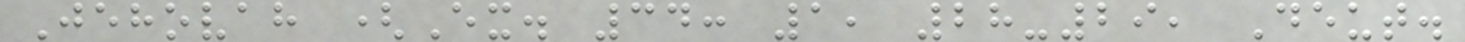Jehovah (Ex. 34: 1, 28-29, Deut.
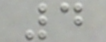4
